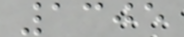1305
